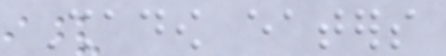Shadow eaters
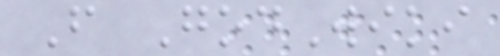From GodWiki
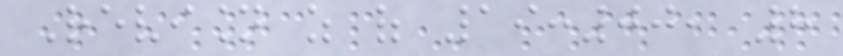Revision as of 19:00, 8
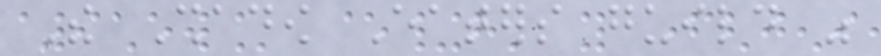The Shadow Eaters guild was
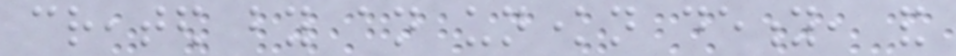created by an unknown deity, and
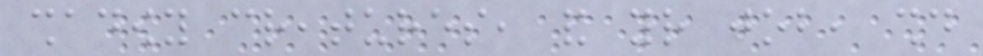shadowy creatures, and your job, should
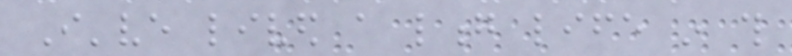I've lived a long life in this
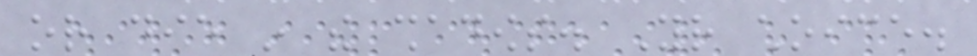or die in the shadows. Your choice.
